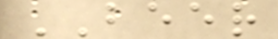BEER
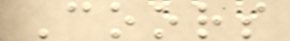Coors
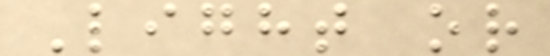Light or
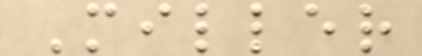Miller
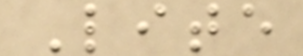Lite
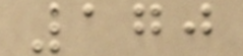170
